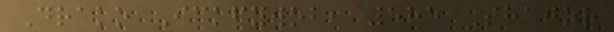Drako Ickfywob, 585 Shajor
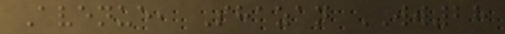Avenue, Shazan WW28
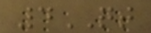4QT
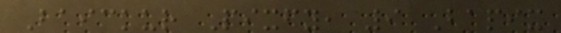Baickur Pixfy, 9 Bapix
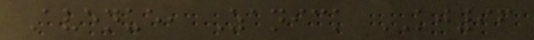Avenue, Zanick KJ96
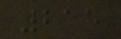215
